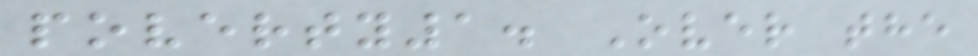poverty1. Over the
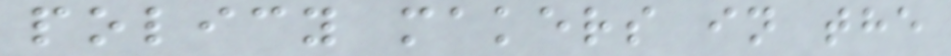policy makers in the
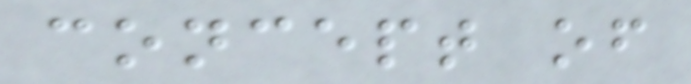concept of
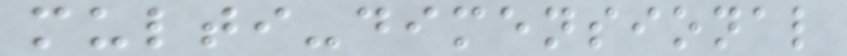multi-dimensional
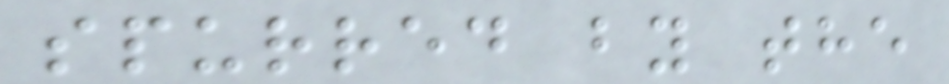spurred by the
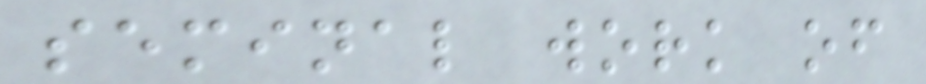seminal work of
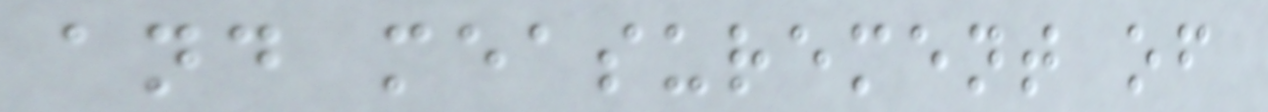and measurement of
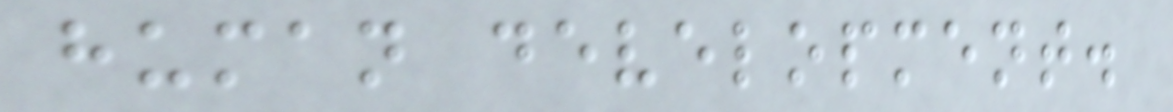human development.
